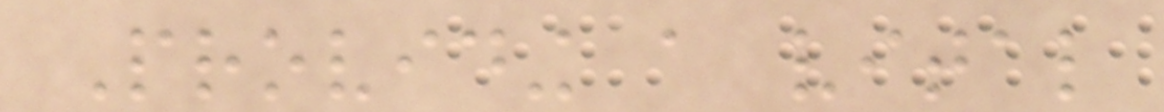Providing a vital
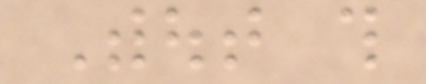Without this
